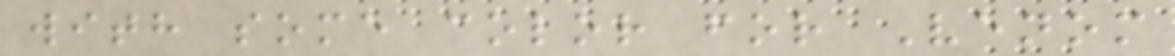with some color for Venom
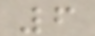6
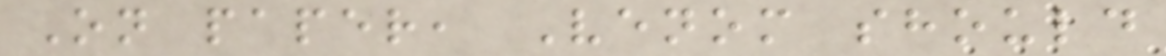On paper, Venom should
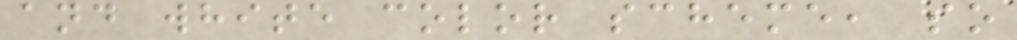and white color scheme, so
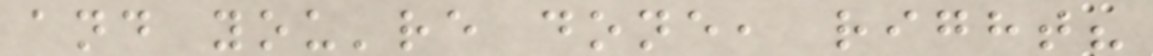and you're done, right?
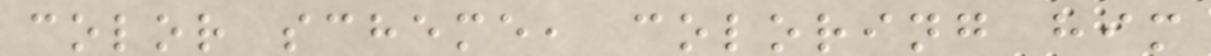color scheme, coloring him
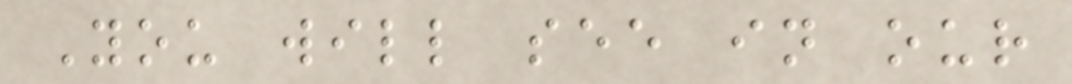You will see in our
